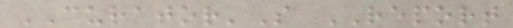CURATOR'S REPORT
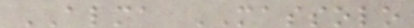ALMA MASSOLO
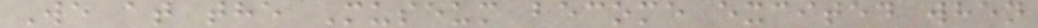We at the Museum become excited when
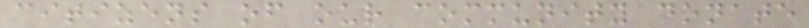citizens of our community donate
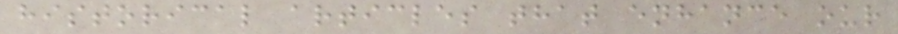historical articles that enhance our
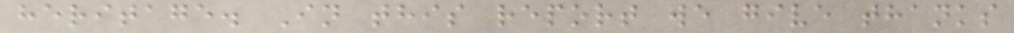heritage. In this report we give thanks
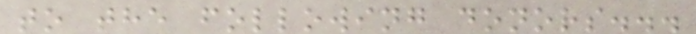to the following donors...
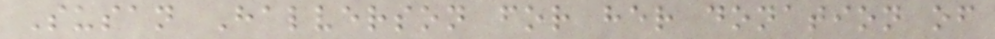Susan Halverson for her donation of
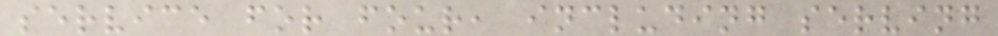service for four, including serving
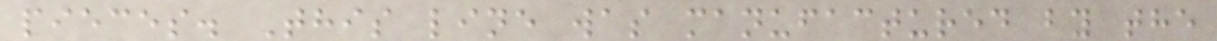pieces. This line was manufactured by the
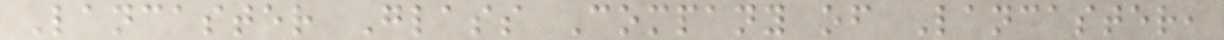Lancaster Glass Company of Lancaster,
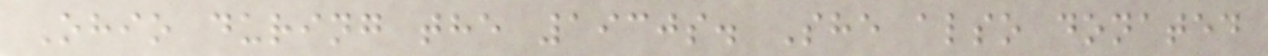Ohio during the 1930s. She also donated
